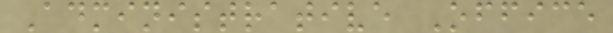Administrative Office
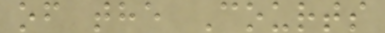of the Courts
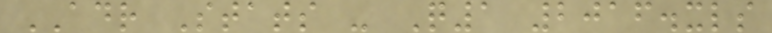ADR Stats - Q1 2016.xls
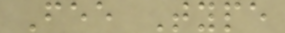Fee Type
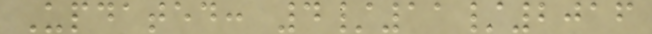Updated: 4/11/2016
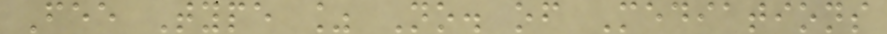Fee Type % No. of Mediations
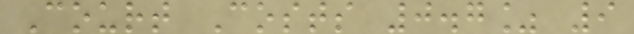Court Costs 0.7% 9
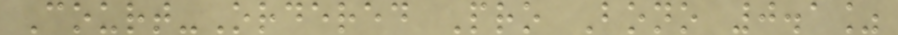Court-Ordered Pro Bono 0.1%
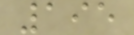195
